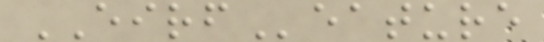EIRFeature
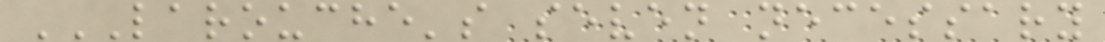LAROUCHE'S SEVEN NECESSARY
